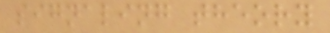signaling theory
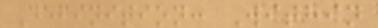Definition: Within
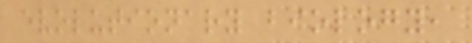evolutionary biology,
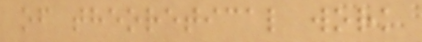of theoretical work
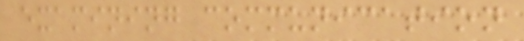examining communication
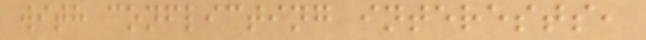with conflicting interests,
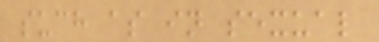such as in sexual
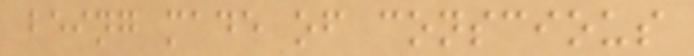being made of conscious
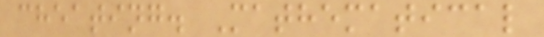cheating. Mathematical
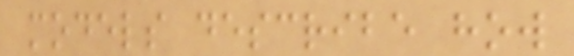models describe how
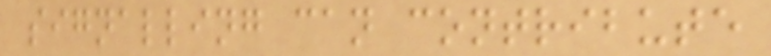signalling can contribute
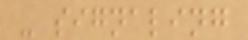- signaling
